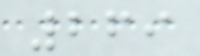269
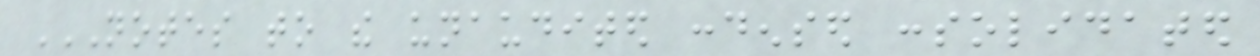NOTES TO THE UNAUDITED CONDENSED CONSOLIDATED
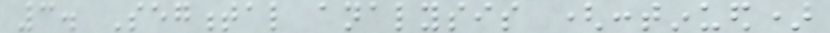3. Segmental analysis (continued)
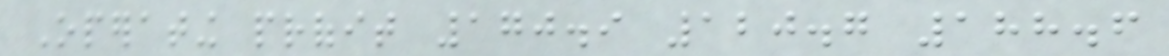Operating profit 170.9 120.7 188.6
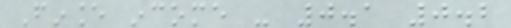Finance income - 0.1 0.2
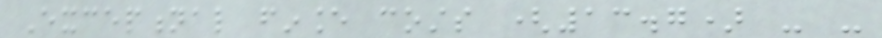Exceptional finance costs (13.7) - -
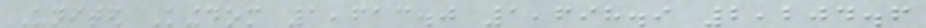United Kingdom 1,613.0 1,698.9 2,204.6
